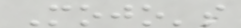Mojo's
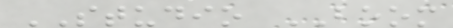STUDIO BOOM
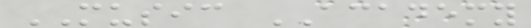MUSIC ACADEMY
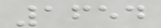1654
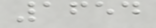1654
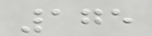175
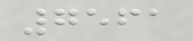7561
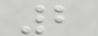2
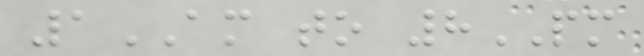1AM to 8PM
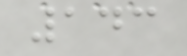143
